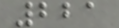221
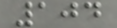104
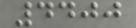4400
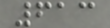613
